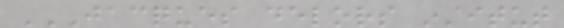JACQUES DELORS INSTITUT
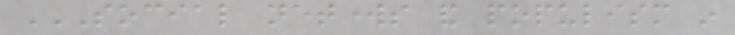SOCIAL NETWORKS AND POPULISM IN
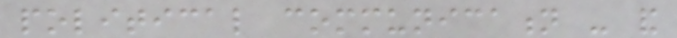political communication - and
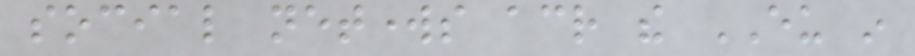social networks across the EU in
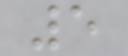5
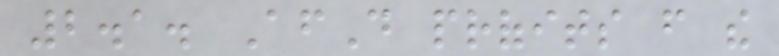2.1. AfD profits from the
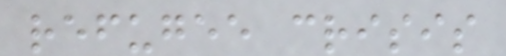refugee crisis
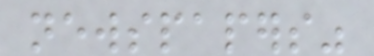newspapers"
